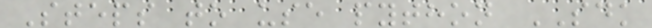Steps to use python SDK
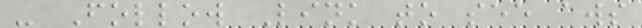- Follow Link to see aws
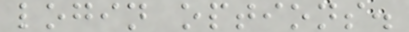login options.
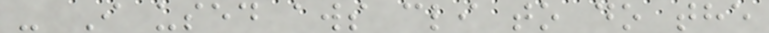- I used aws cli to do the
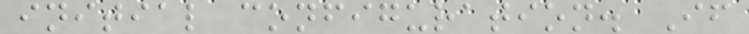initial configuration. If
